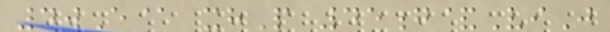4wE@ xhP 45g&ViJ
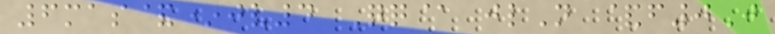6mas&*jv4 Qq@ jlN &f0J
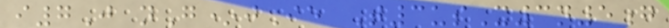i7J nG*jIe T3usX3n5g
